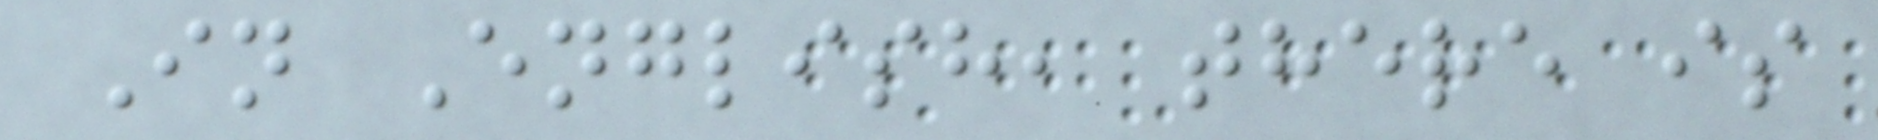In English, there is
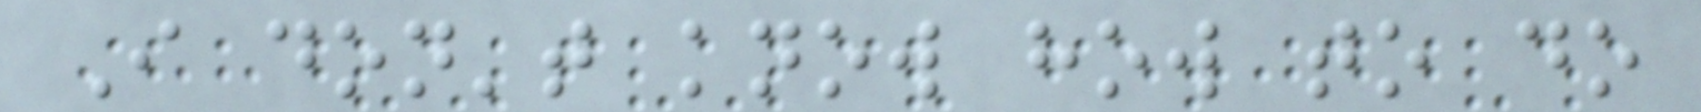I don't know how to do
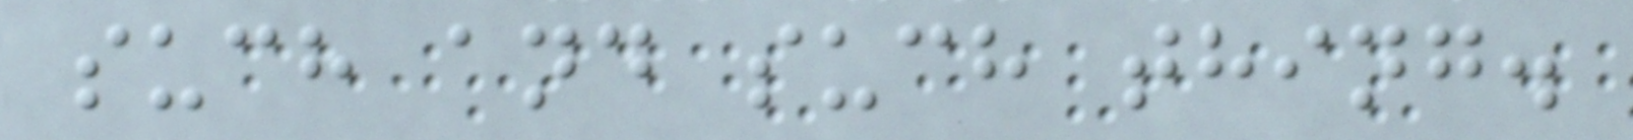such and such thing.
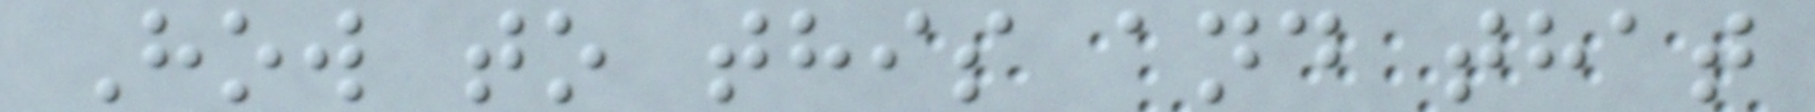How to this and that
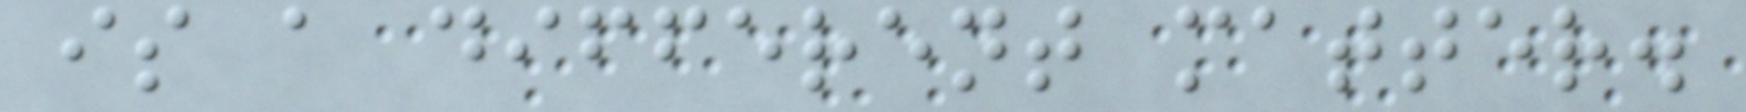is a different matter.
